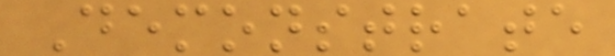Demonstrate
